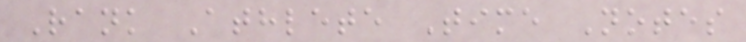Rank Athlete Time Notes
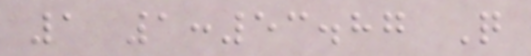1 1:53.87 Q
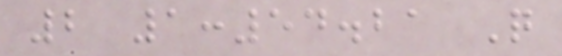2 1:54.21 Q
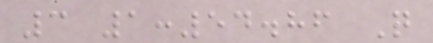3 1:54.86 Q
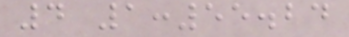4 1:55.24
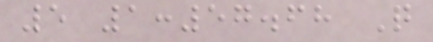5 1:57.68 Q
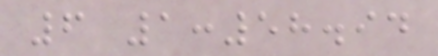6 1:58.94
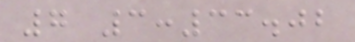7 3:33.02
